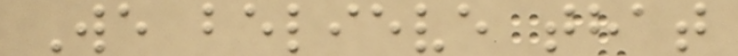We believe that
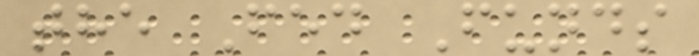the Fed Funds
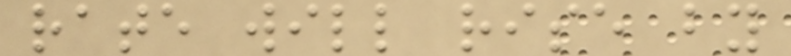rate will rise by
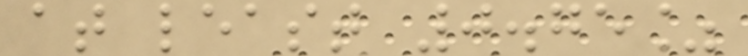at least 0.75%
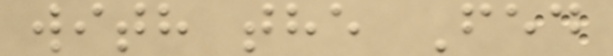with the Fed
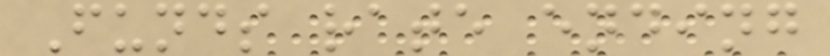Funds rate ending
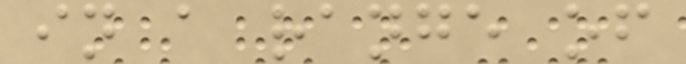in a range of
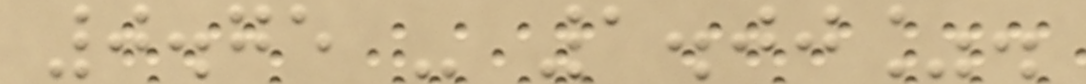0.75 - 1.00%.
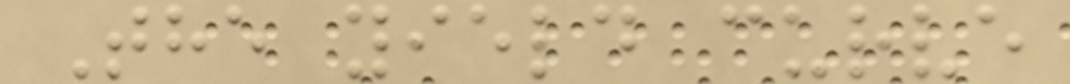The yield curve
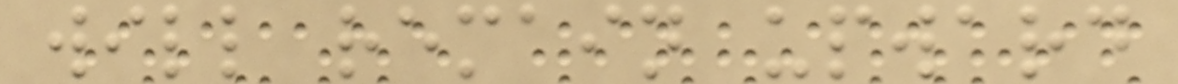will remain upward
